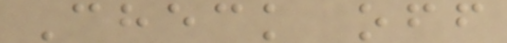Check off
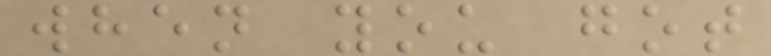when you got
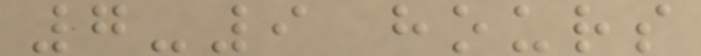7-9 hours
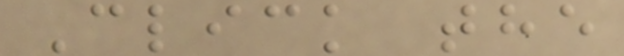Click the
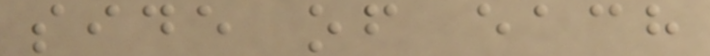side of each
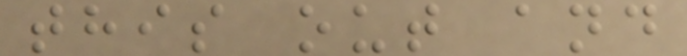this out and
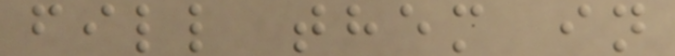fill them in
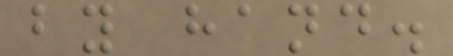by hand.
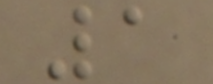1
